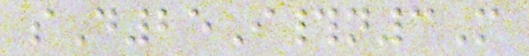sD25I#n3M
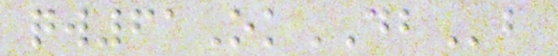qw61OkDBb
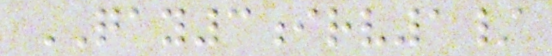QAY3irv1/
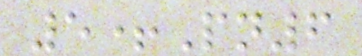5+Pn6
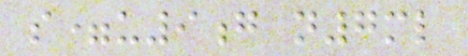s=u9g n7ml
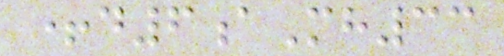+d6aMh33
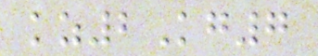kz2Kg7
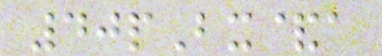40pBx&a
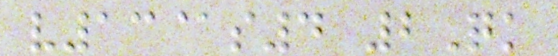v13@s4 2Qk
